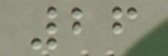26
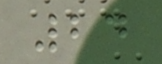24
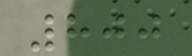800
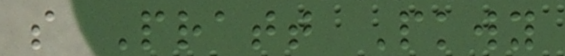s Pratt Pkwy
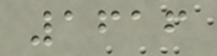1616
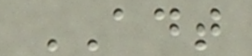ADT
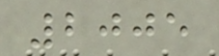2005
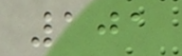101
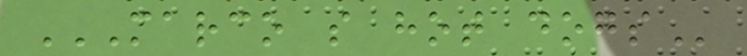MARCO S HOT DOGS
